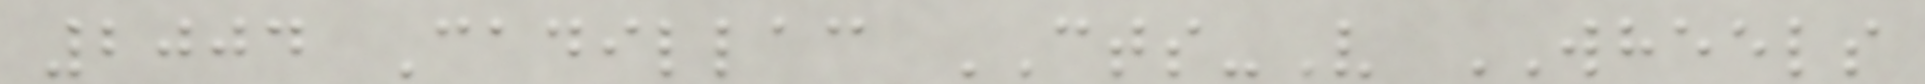2004 Cadillac CTS-V WHEELS
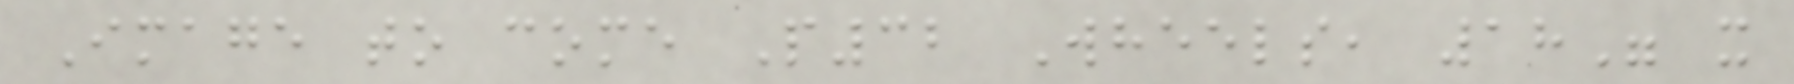Image to come P32 Wheels, 18" x
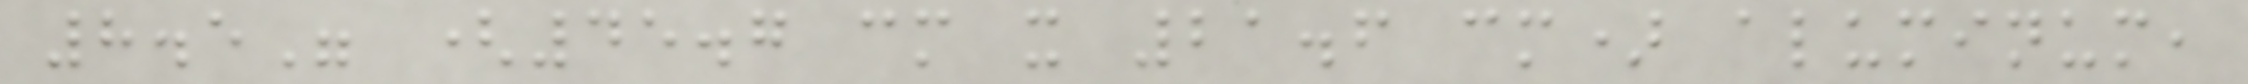8.5" (45.7 cm x 21.6 cm) aluminum,
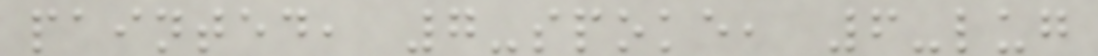painted, 7-spoke, 6-lug
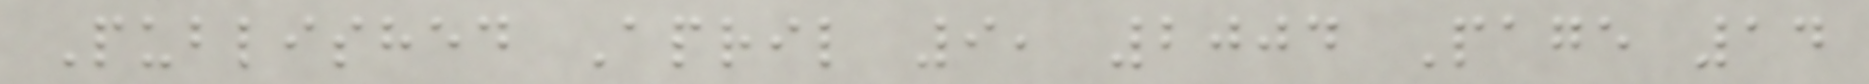Published April 9, 2004 Page 14
